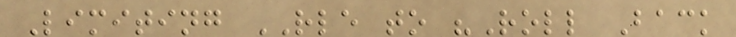Limiting RLE to "Roll Back
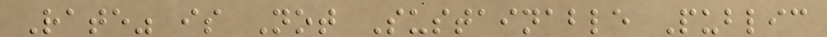Rate" is Not Sustainable Public
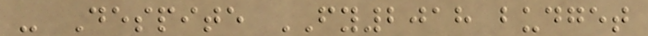- Despite FY2018 budget
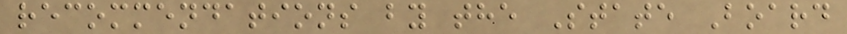recommendations by the State Board
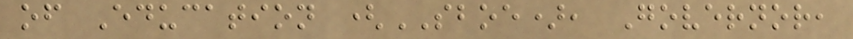of Education (SBOE), Governor,
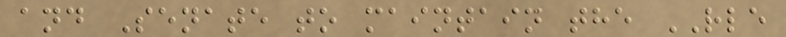and Senate to maintain the RLE
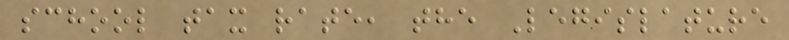school tax rate, the Legislature
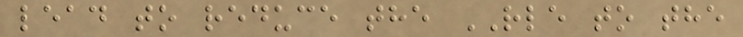lead to reduce the RLE to the
